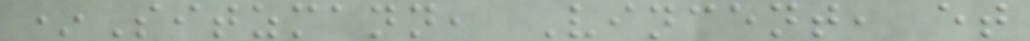*Sitzmann, Vincent, et
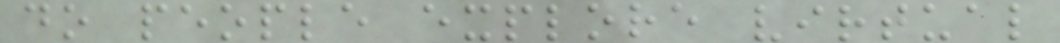do people explore virtual
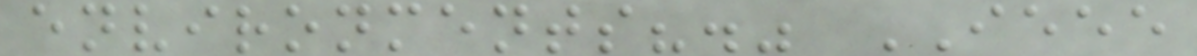environments?." IEEE
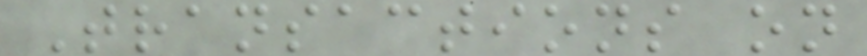Transactions on
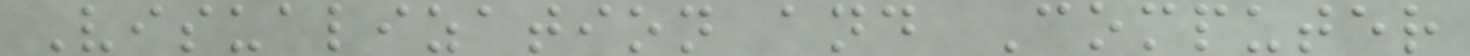Visualization and Computer
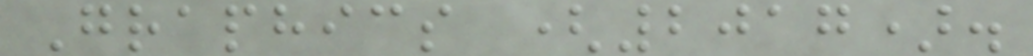Graphics (2017).
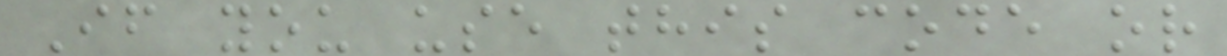If you use this code or
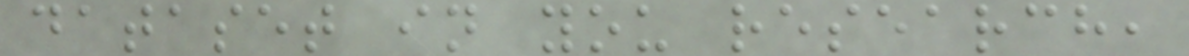dataset in you research,
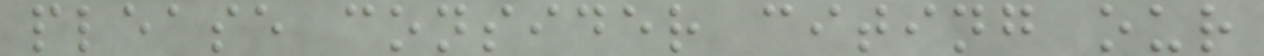please consider citing our
